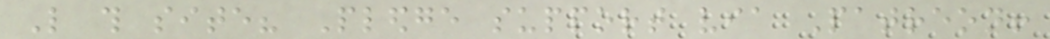Like this site? Pledge support via Patreon!
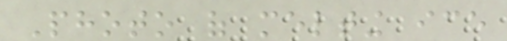Photo of melting ice
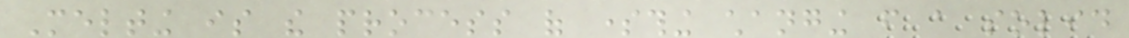Melting is the process of something changing from a solid
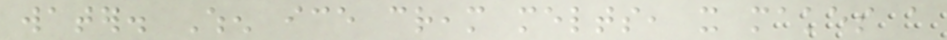water. When ice cream melts, it makes a
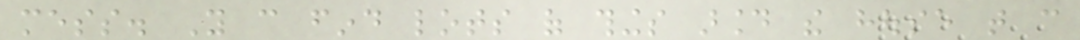mess. You can find lots of things around the house that can
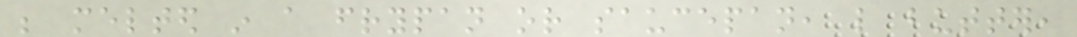be melted in a frypan or saucepan, like butter,
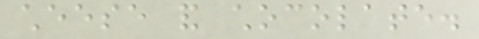cheese and chocolate.
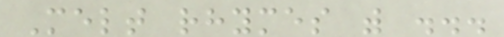Melt rhymes with ...
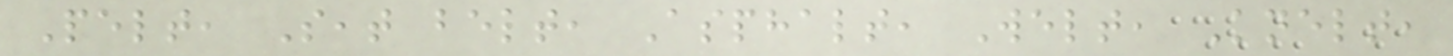Pelt, Seat belt, Asphalt, Welt, Knelt,
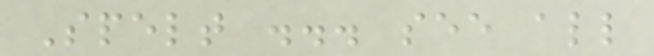Spelt ... see all
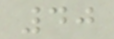40
